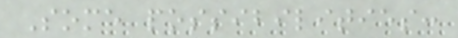Some possibilities:
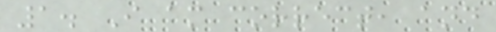1. I am correct, and
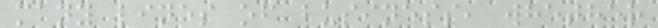many lines of business, whether
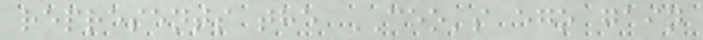represents the CEO's ego gain
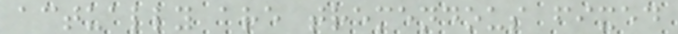actually are tremendous fixed
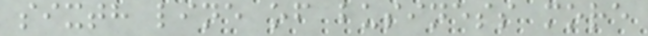sixth line of business more
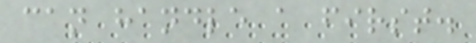can handle a first.
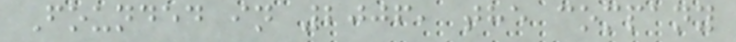Founded in 2006, the company
